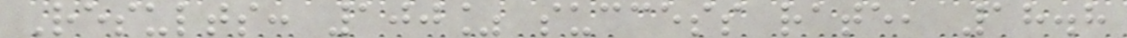Results: 100% success rate, 18.8
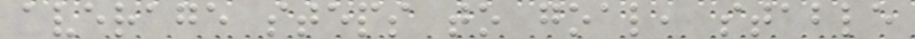average steps to goal, stable
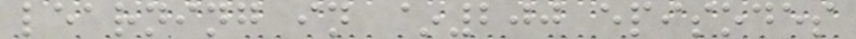learning in ~200 episodes
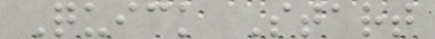Quick Start
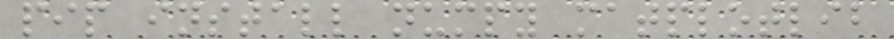pip install numpy matplotlib
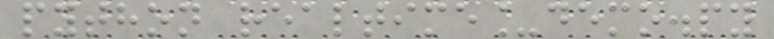python realtime_demo.py
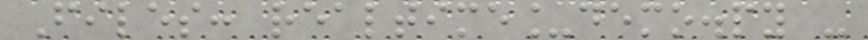Files: realtime_demo.py -
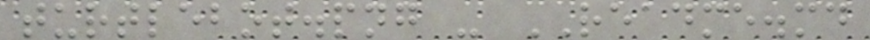turtlebot.png - README.md
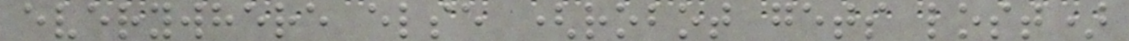everywhere else (robot gets lost)
